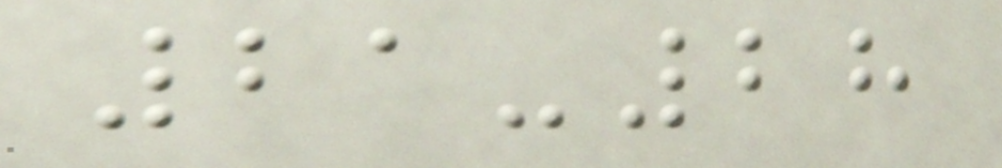21-28
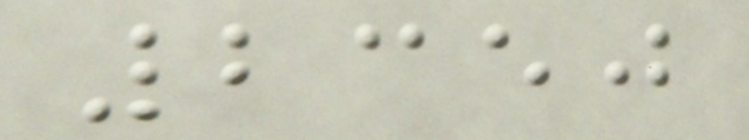2350
